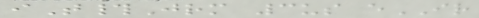iT#Jrm 3us eIR
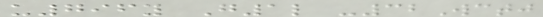u796y G1l -32Wctj
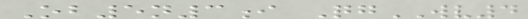Ob5n3i QgWV4
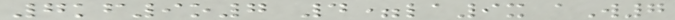7kf9o7 4=la9x aW7
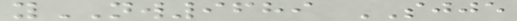yNW9689 SJJE
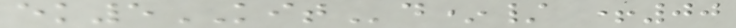ek5KITd*/ +00
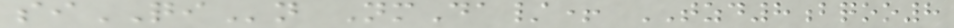siQIn NmDa/+ TZD8bqoo8
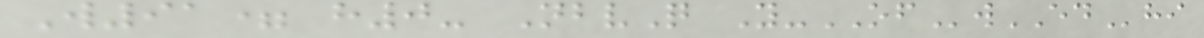W91= h0- NbvQ Y-OFwEDhi
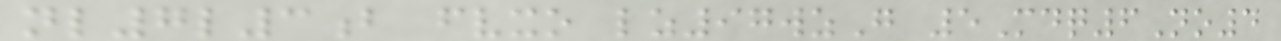nl7l3b fvxo lz97wzG 5Mdq6No4
